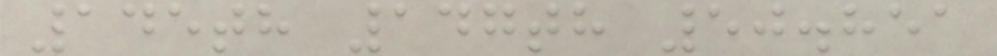145th 147th 50.851
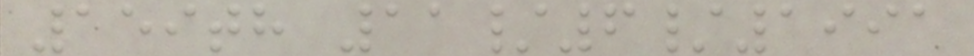159th 11/6/1991
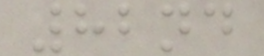82nd
